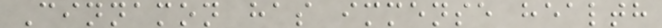Cinnamon has immense health
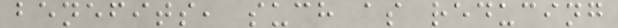benefits, such as reducing
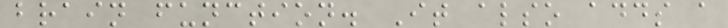brain function. It also adds a
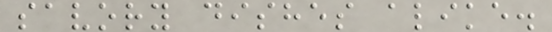savory dishes alike.
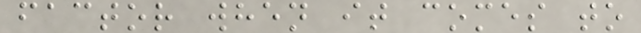factor when it comes to
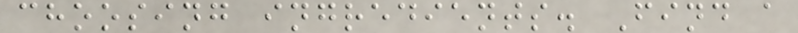choosing ingredients. Find a
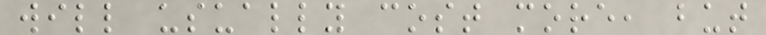will usually cost more, but
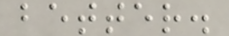better.
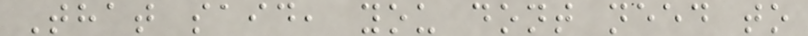That said, you dont need to
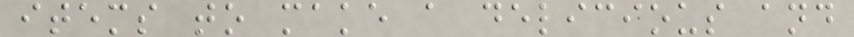items to make a delicious and
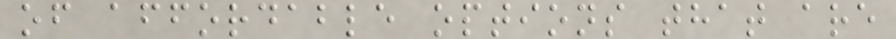of affordable options that are
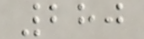280
